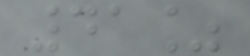41%
